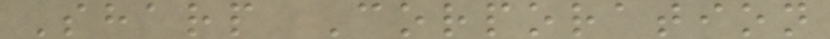Sharp Corporation
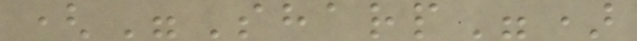("Sharp")
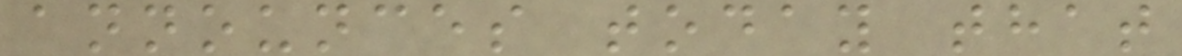announces today that
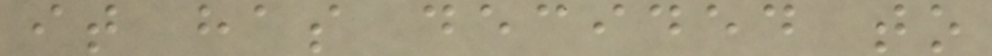it has decided to
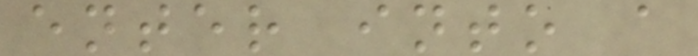enter into a
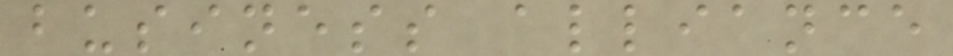business alliance
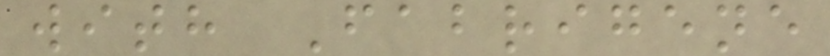with Fabrigene
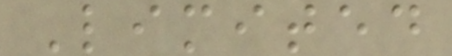Limited
